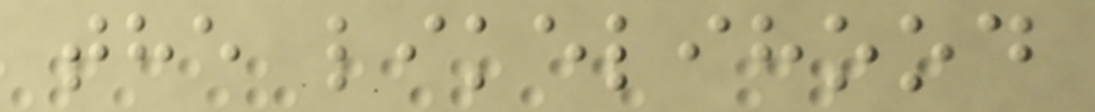the likelihood
